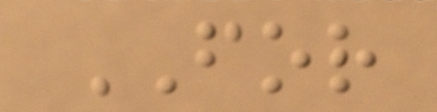FOR
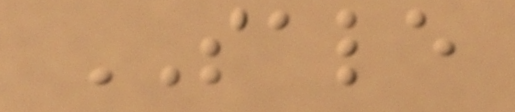SALE
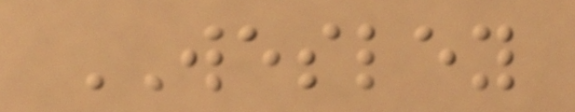WESLEY
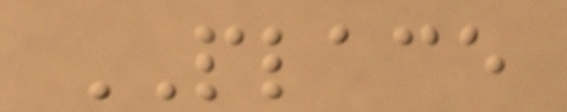PLACE
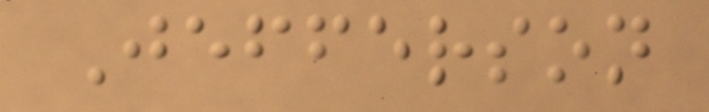Jefferson
